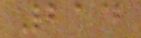214
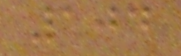104
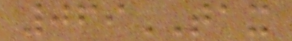069TAX
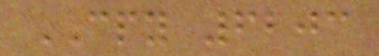CPY 6203
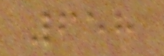658
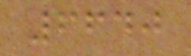6640
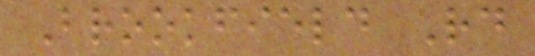Brookfield Rd
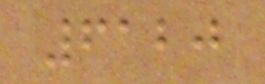6120
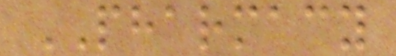PHARMACY
